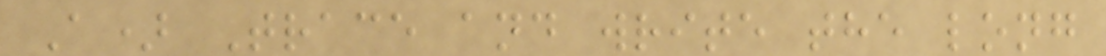A) Trace and write the long
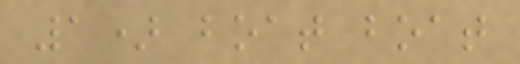1) boat boat
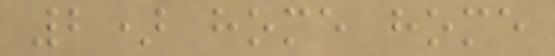2) home home
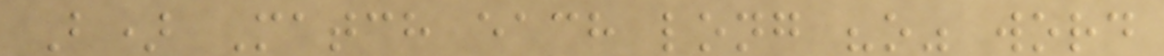B) Match each long "o" word
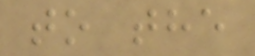to the
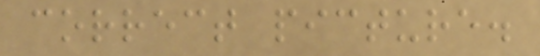correct picture.
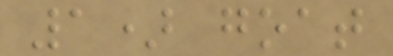1) goat
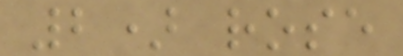2) rose
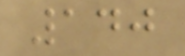140
